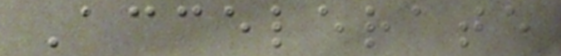Accelerate
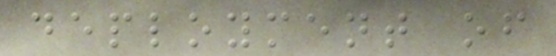deployment of
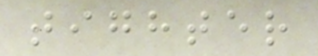tighter
